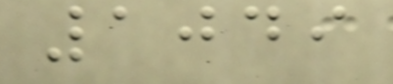1049
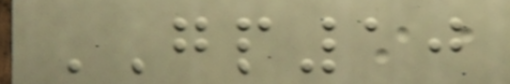GP10
